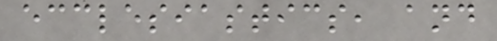ecclesiastics, and
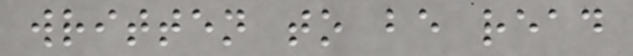written to be read
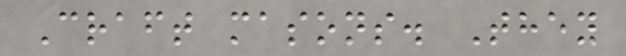Craft masons. They
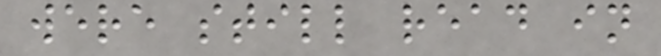were still read in
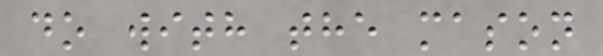do with the mason
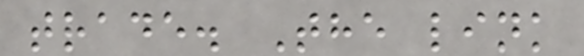trade. The link
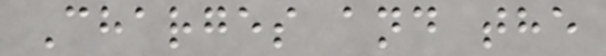Charges and the
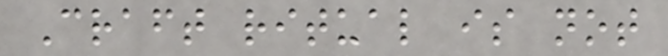Craft ritual is not
